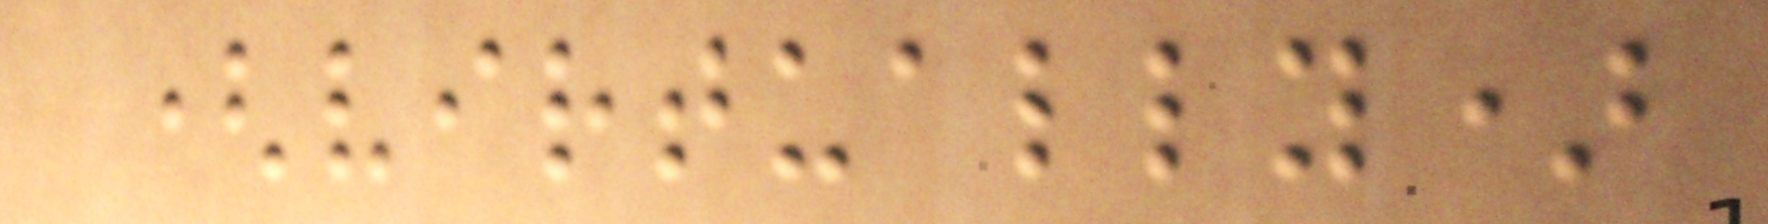(virtually)
